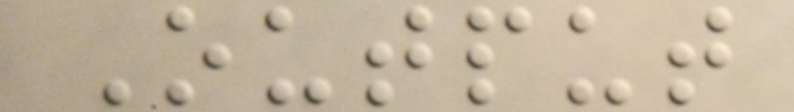Output
